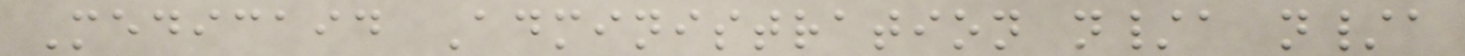Medicaid Administration n/a n/a
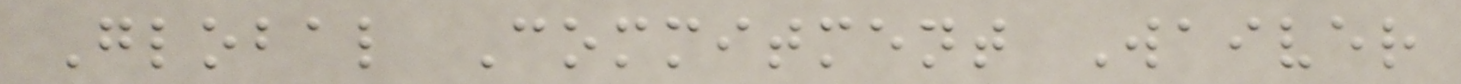Global Commitment Waiver
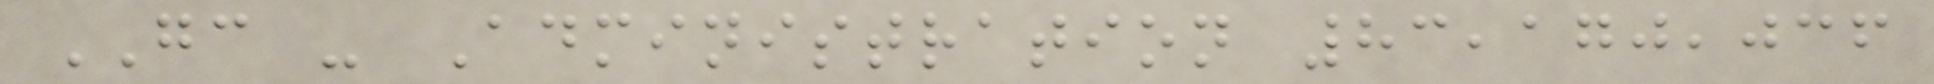GC - Administration 83,170,036
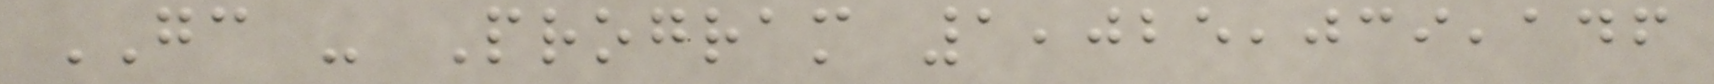GC - Program 1,025,039,146
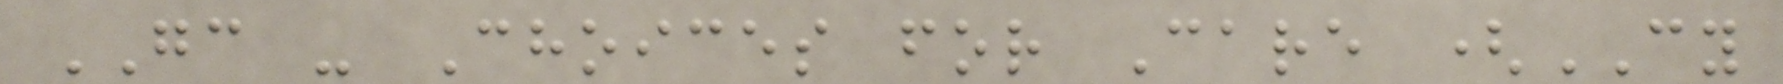GC - Choices for Care (CY
